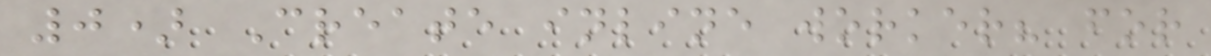0) Create inline worker? for
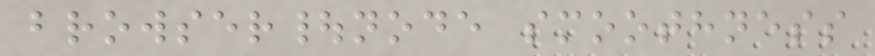browser|node smoothness
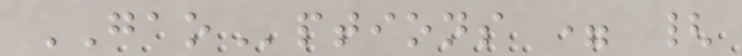GAOptions = {
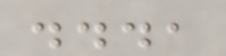...,
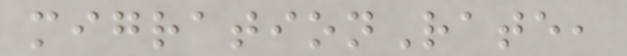migrationRate,
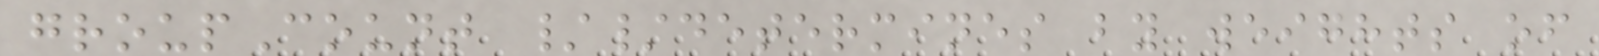groupCount //determines by weights of
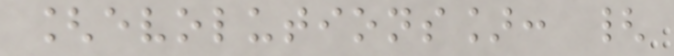[evolutions]: {
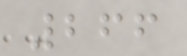266
